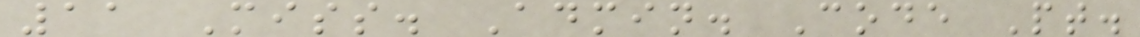11 Miss. Admin. Code Pt.
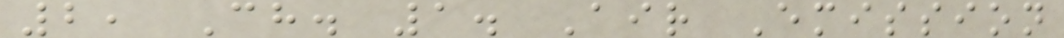2, Ch. 1. Air Emission
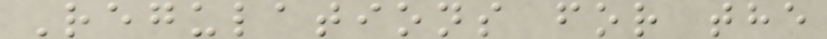Regulations for the
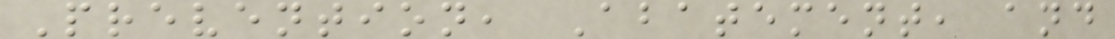Prevention, Abatement, and
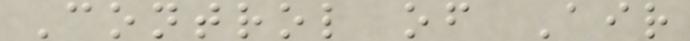Control of Air
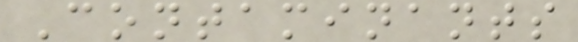Contaminants
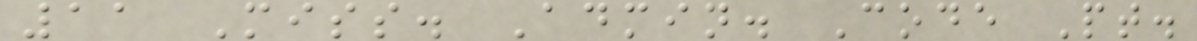11 Miss. Admin. Code Pt.
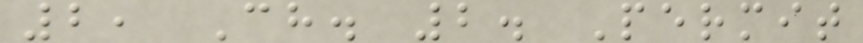2, Ch. 2. Permit
